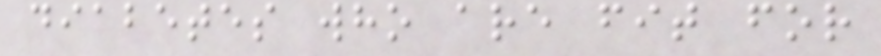diabetes who are fit for
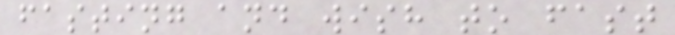fasting and wish to fast
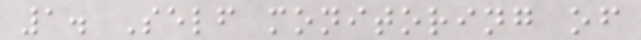1. Self monitoring of
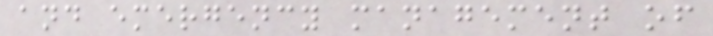and emergency management of
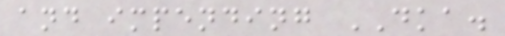and impending DKA.
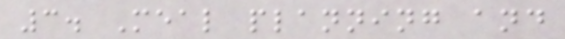3. Meal planning and
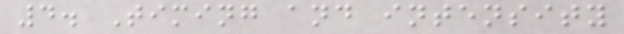4. Timing and intensity
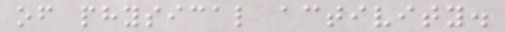of physical activity.
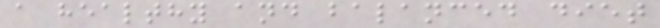a healthy and balanced diet
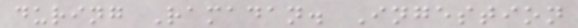during Ramadan. Ingestion
